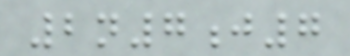2n7j7
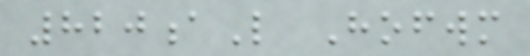820aL Hofwm
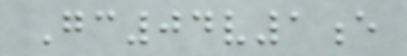Gc04v1e
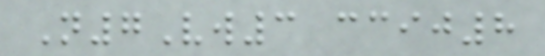N7Vw3 ccij8
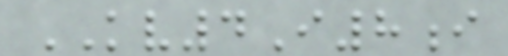KV4I8i
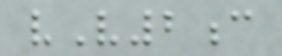vV2c
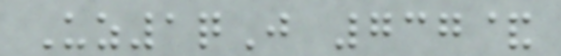Uz1qJ 737&
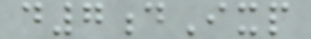d7dIxp
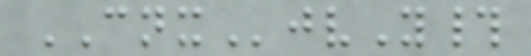CNXjvY#
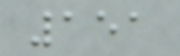151
